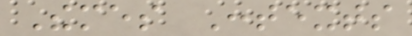Themes Contexts
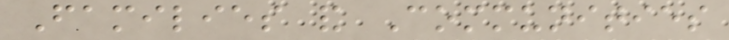Families and Communities
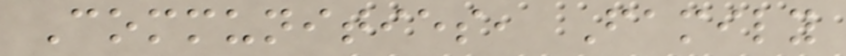Communities, Family
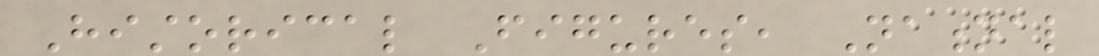Historical Figures, National
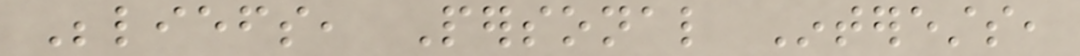Beliefs, Personal Interests,
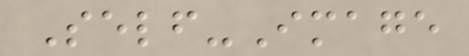Self-Image
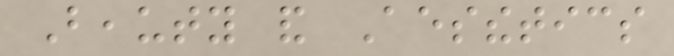Beauty and Aesthetics
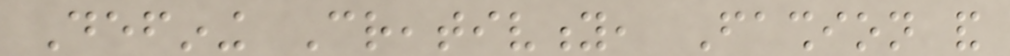Defining Creativity, Fashion and
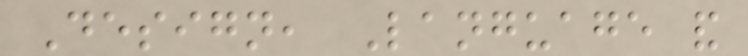Design, Language and
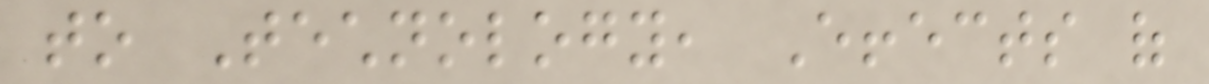to Technology, Effects of
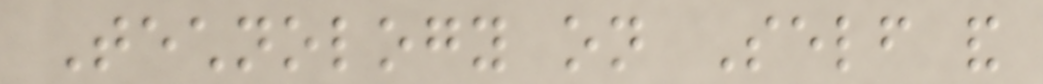Technology on Self and
